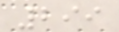299
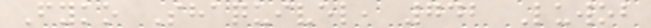Fyko Shaquivel, 742 Luwob
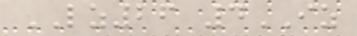LZ26 4IZ
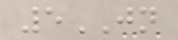5JN
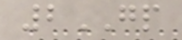2GP
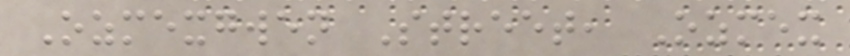Ozmexgwen Street, Ozmex
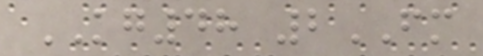KG48 2FM
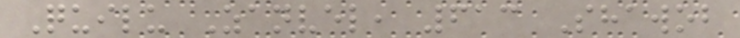Quilu Zanvel, 613 Shawob
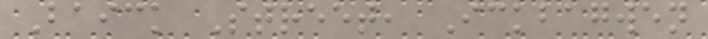Baick Street, Ickbagwen
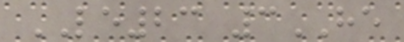LE23 3HE
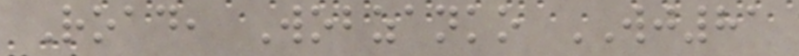Road, Wobzanko WJ81
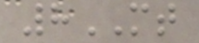8MT
